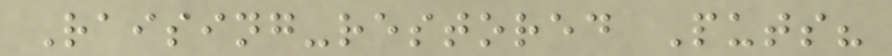Raising-restored Puts?
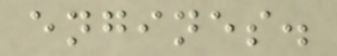engines.
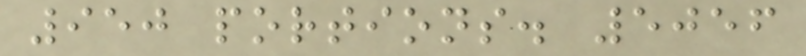950 portions. 5056
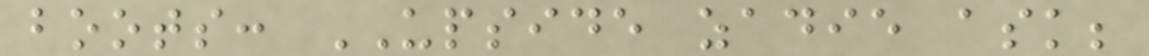boots: UPSIDE zadie ask;
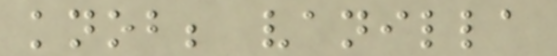knob; vanilla
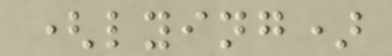(lying)
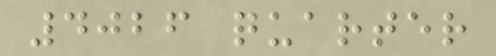4026 quarter
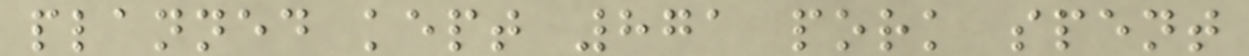planned kept 871 pork spent
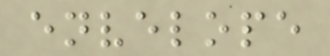envelope
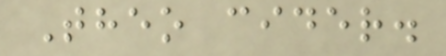Theo cider.
